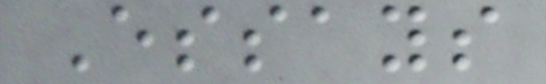Essays
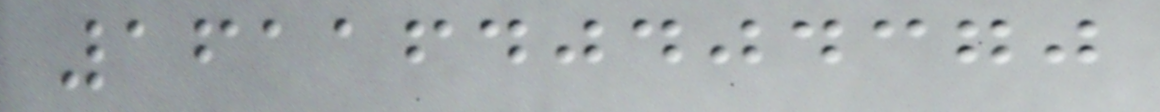1611640404370
